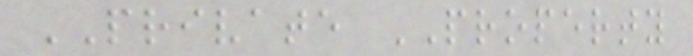PRIVATE PROPERTY
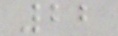22
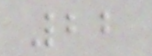22
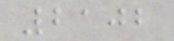2102
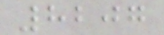8207
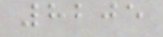8205
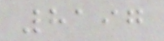8197
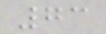73
